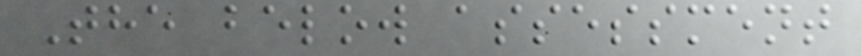The below assessment
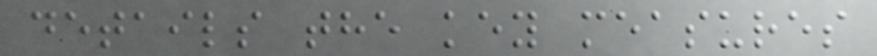details the key measures
